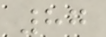87
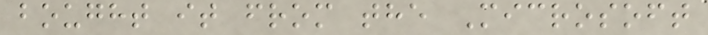bought it from the Microsoft
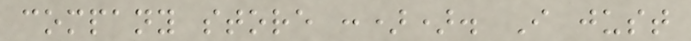company store :)). I just
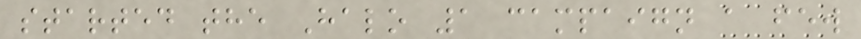started the Halo 1 campaign a few
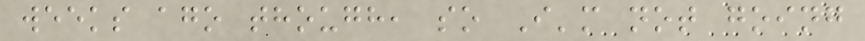weeks ago though, so I'm not going
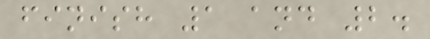finish 1 and 2.
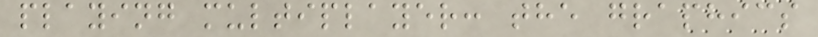playing multiplayer: the graphics
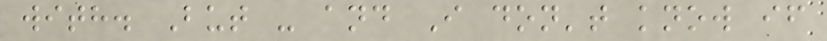with. But - and I don't know if
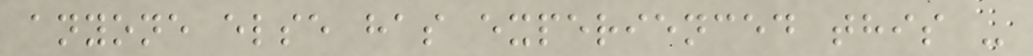anyone else has experienced this -
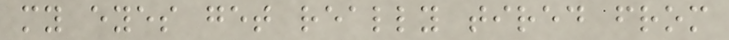my eyes get really tired from
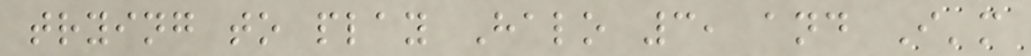trying to play Halo 3, and I'm
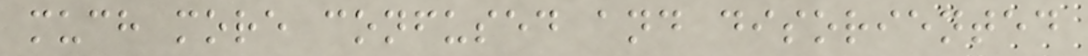much more confused and disoriented
